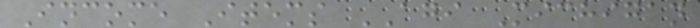Income Items AGI Michigan
